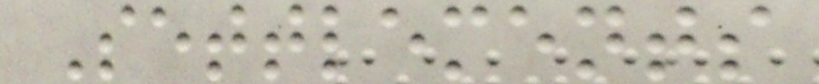Settlements
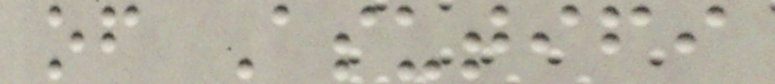of Asutifi
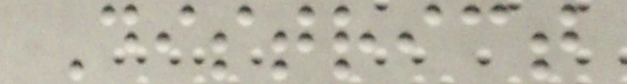District
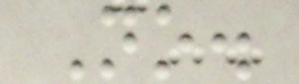No.
